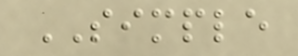SIMPLE
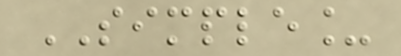SIMPLE_
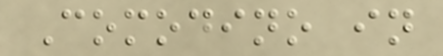Comodino in
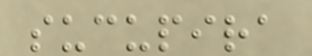sucupira
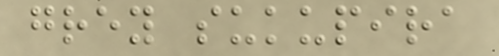grey sukupira
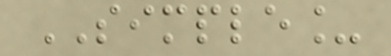SIMPLE_
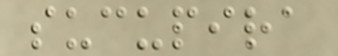sucupira
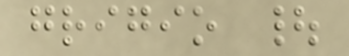grigio |
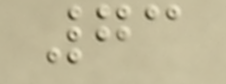73
